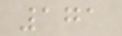171
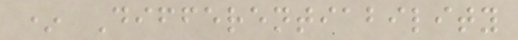* Differentiability
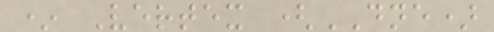* Vertex (DNE)
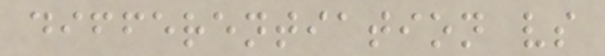differentiation vs
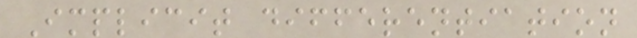Implicit differentiation
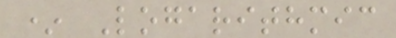* Logarithmic
